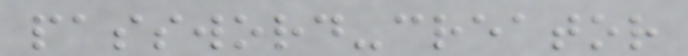password-creator
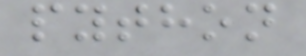python
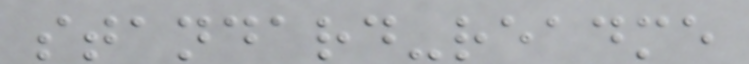standard-readme
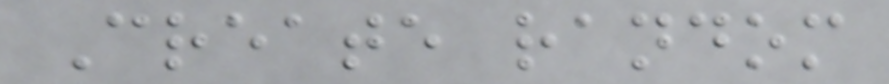Create random
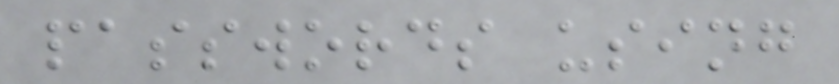passwords using
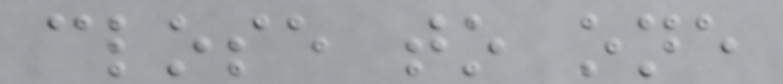close to one
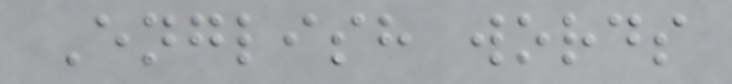English words
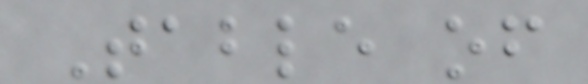Table of
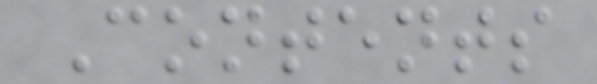Contents
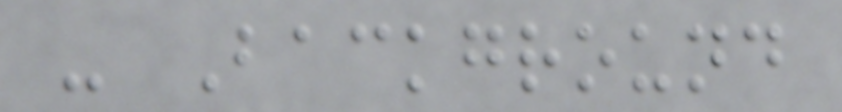- Background
